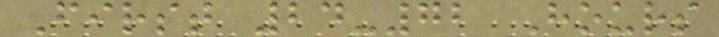First 24-72 Hours
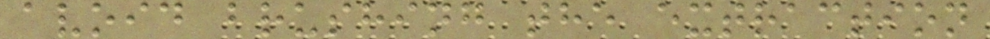avoid brushing the extraction
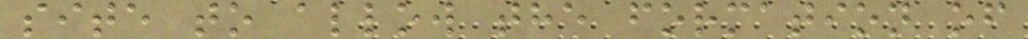site to allow the formation of
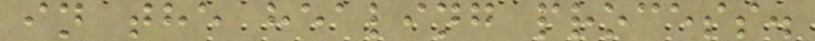in the healing process.
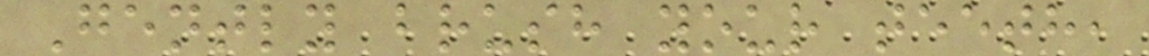Gently brush your teeth,
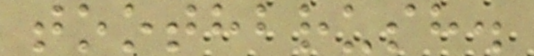toothbrush.
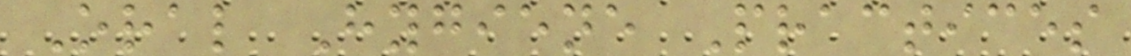Oral Hygiene Practices
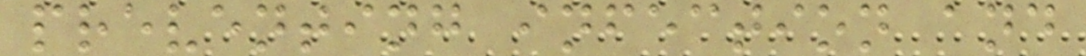preventing infection and
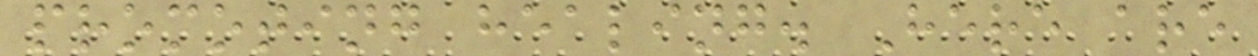promoting healing. Here are
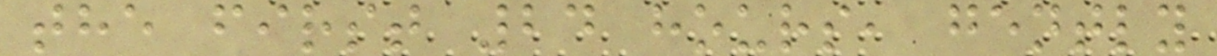the first 24 hours, gently
